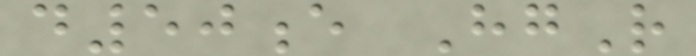d50e HgR
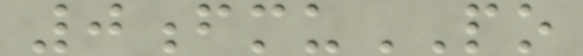0fmuPO
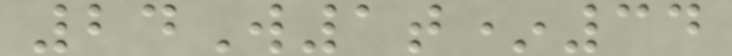24W1t*34
